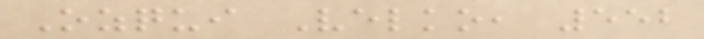Ozqui Velko, 552
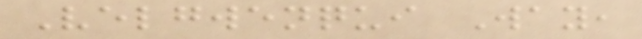Velgwenqui Way,
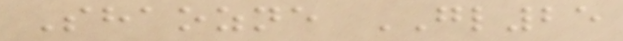Shaozne GL25
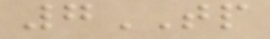7TP
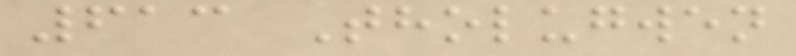613 Tholugwen
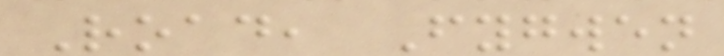Road, Fygwen
